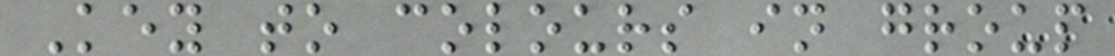Key to colours in group
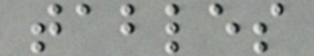tables
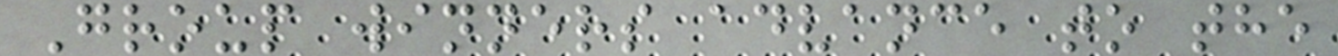Group winners advance to the
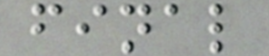final
